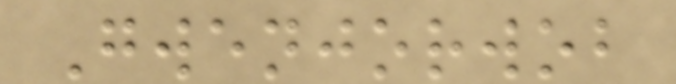Gwenjorwob
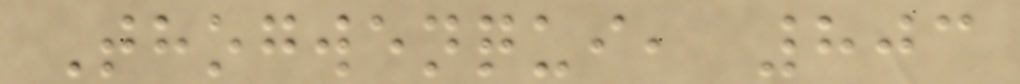Thogwenqui, 803
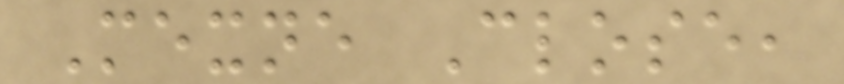Mexne Close,
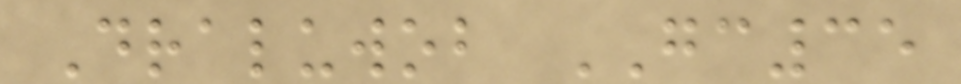Draluwob GC35
